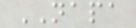NAPA
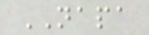NAPA
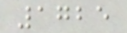1725
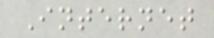Internet
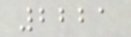2221
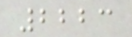2223
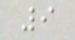9
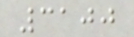3100
